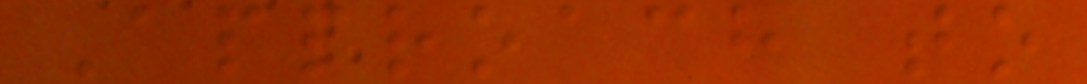Approach to
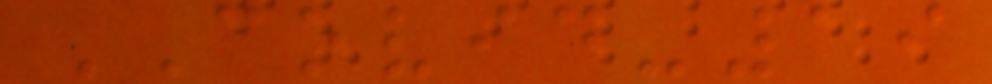COVID-19
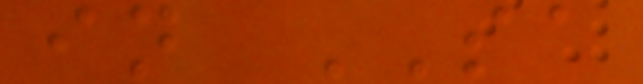in SA
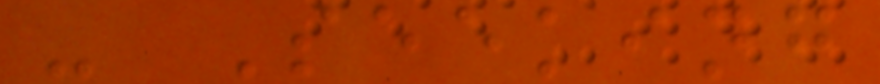- Seeking
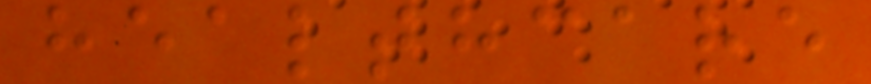healthcare
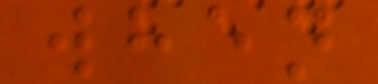when
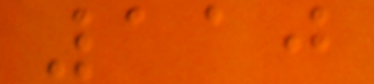110
